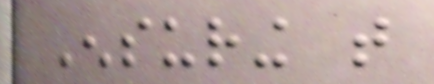Ensuring that
